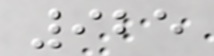925
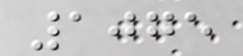1075
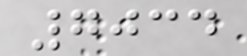7034
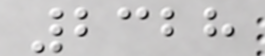2328
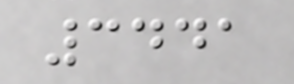3441
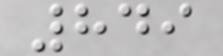849
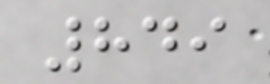849
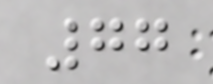77
